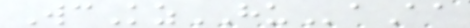WcKzHUaAa
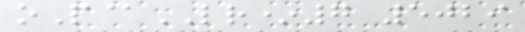oP@LR*7 5029
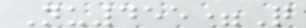Nu455=Q
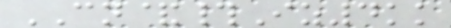CN&#Iz4kk
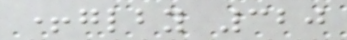+glby 320
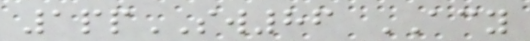1ppSW86 ACY
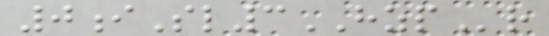0iSl3HZPr
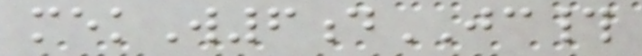mekW6dJC#
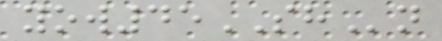yow45SHn
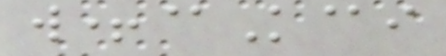w+@K@i
